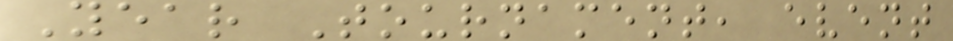Year Tournament, event
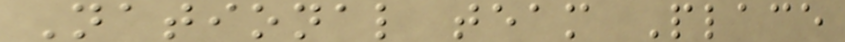National team Place
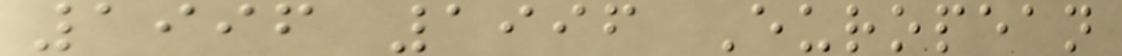1996 1996 European
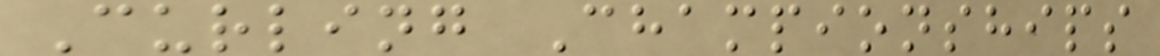Curling Championships
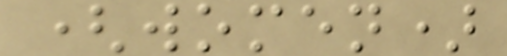(women)
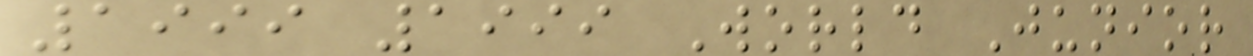1999 1999 World Junior
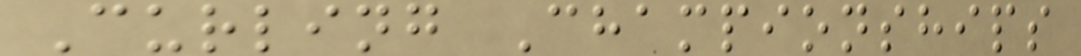Curling Championships
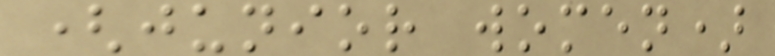(junior women)
